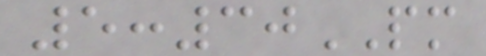5:30PM
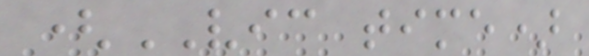(VIC time)
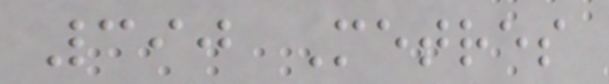390 Metres
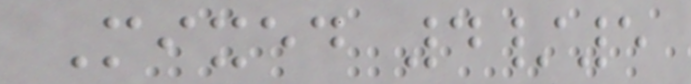Mixed 4/5
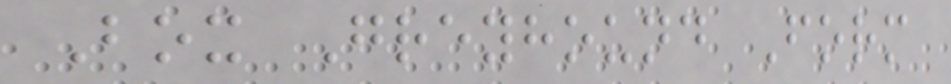Box Greyhound Form
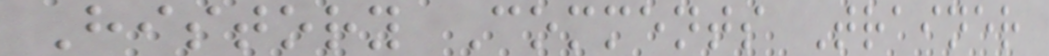History Comments Trainer
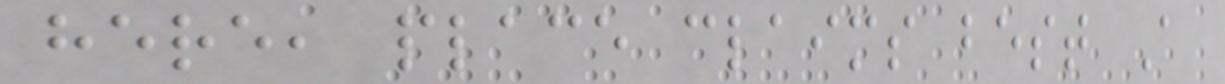here, place claims best A
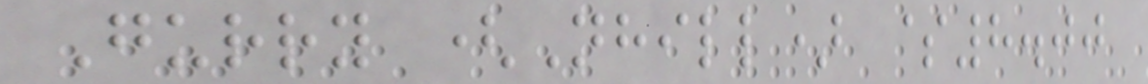Gurry (Nhill) $8.00
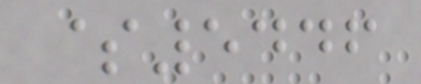$5446
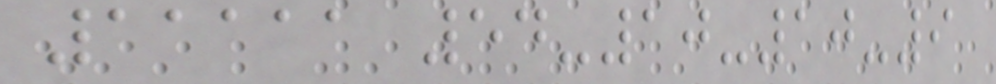11111 54-10-10-9
